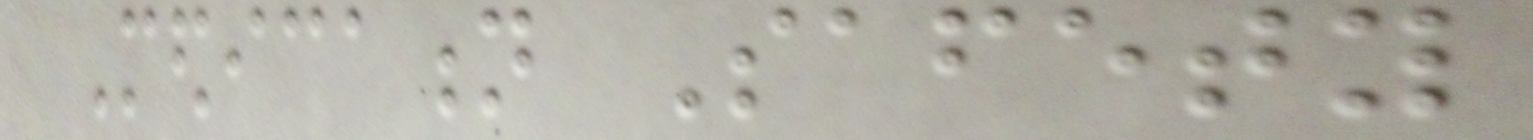Medication Safety
